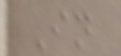In
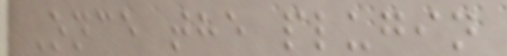Once the plugin
